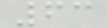63
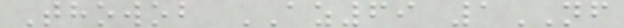Thowob AZ69 1NF
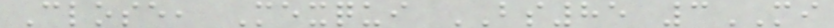Close, Mexqui BS85 3MI
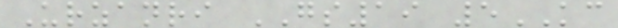Urzanri GS19 5KC
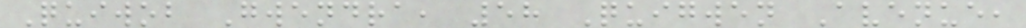Quiwob Gwendra, 58 Quigwen Avenue,
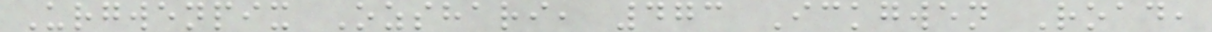Urgwenpix Ozshari, 473 Ickgwen Road,
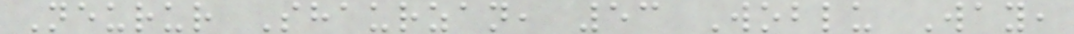Neurur Shaurzan, 53 Woblu Way,
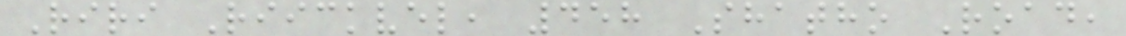Riri Riickvel, 458 Shatho Road,
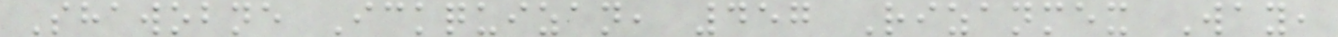Shawobne Ickquizan, 457 Rizanmex Way,
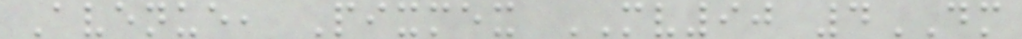Avenue, Pixmex MV90 4DM
